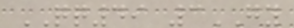QQ49 3GY
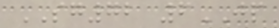SG72 6JP
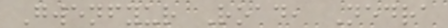Gwenfyur Road, Nedra
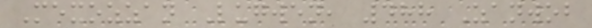Mexozzan Lugwen, 488 Zanwob
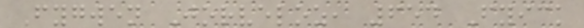Fygwen Jorveloz, 654 Fyick
